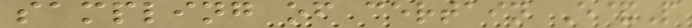sampling of certain E&P
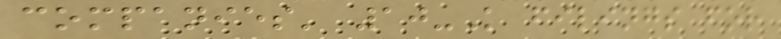companies' 10-K filings for
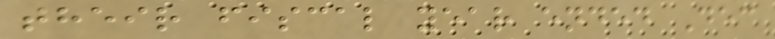their fiscal year ended Dec
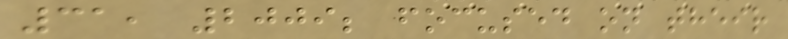31, 2009; focused on their
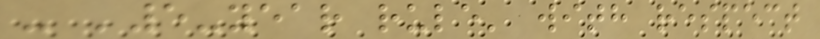- '5-year rule' with respect
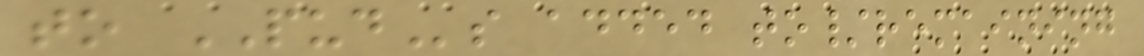to PUDs added to/remaining
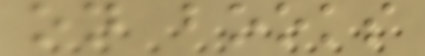on books
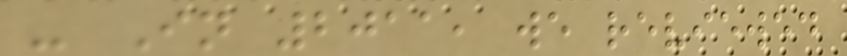- In 2011, we reviewed
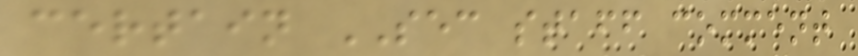certain SEC staff comment
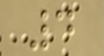4
